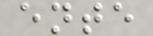ente
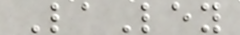LaLey
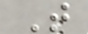T
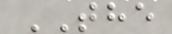THE
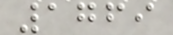1769
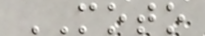MOTO
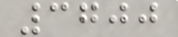3700
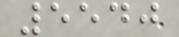5540
